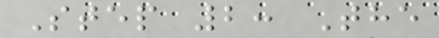Step 2: The
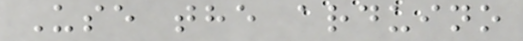Use the arduino
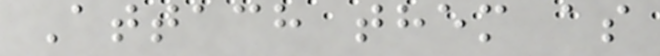Attach them as
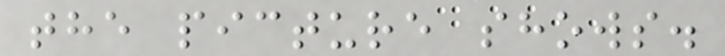the picture shows.
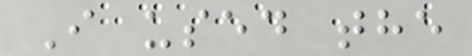I used the
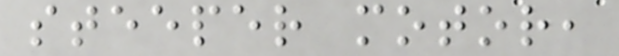steeper motor,
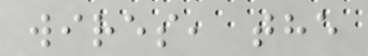wires, the
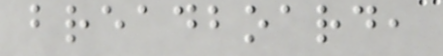breadboard,
